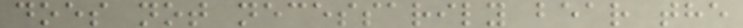does not necessarily bear the
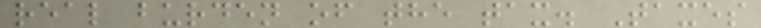real burden of the tax. Taxes
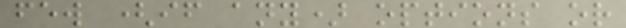few (if any) options or
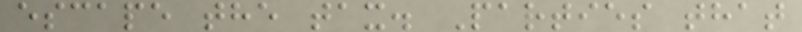escape the tax. Parties that
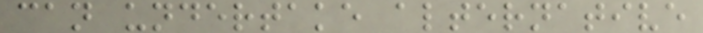can undertake alternative
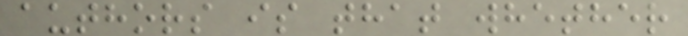authors is that whether
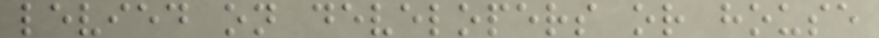levied on developers or house
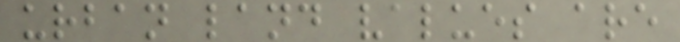urban land values are
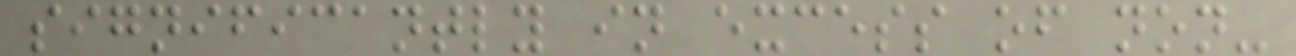significantly in excess of non-
